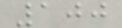100
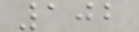102
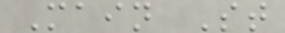Main St
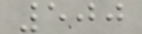500
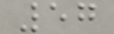57
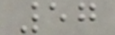57
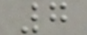7
